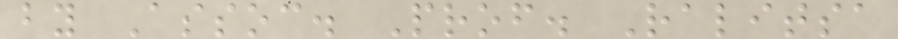by Assoc. Prof. Ralitsa
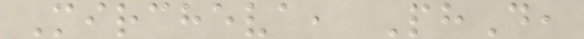Mircheva, PhD,
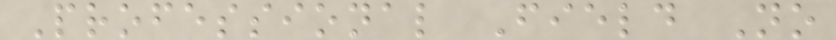Professional Field No
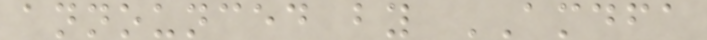announced by AMDFA
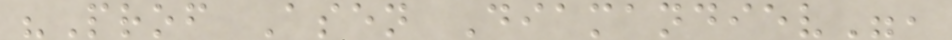"Prof Asen Diamandiev",
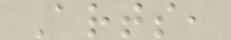Arts,
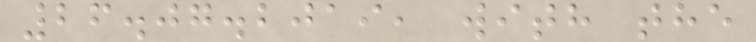26.07.2019, with the
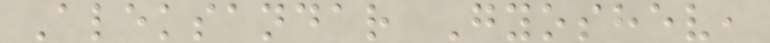Aleksandar Gyoshev,
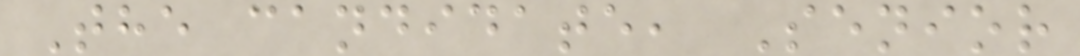The candidate, Senior
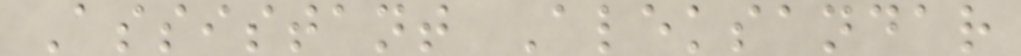Assistant Aleksandar
